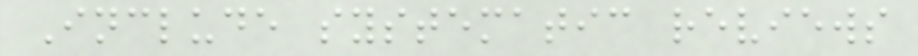Include systematic reviews
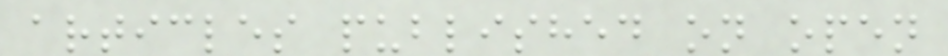articles published on open
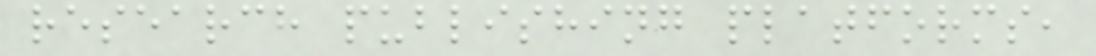research publishing platforms,
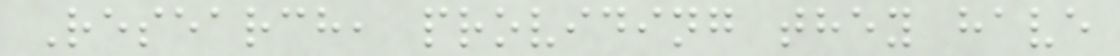Research, providing they have
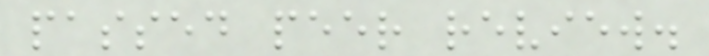passed peer review.
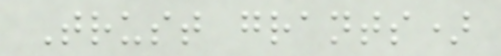Trust grants)
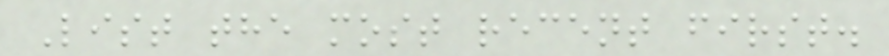List the most recent first.
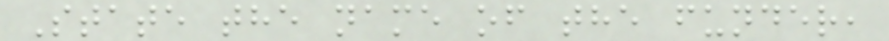State the name of the funder,
